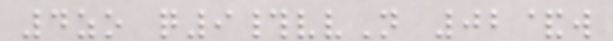4zo q9#vvN 02&w
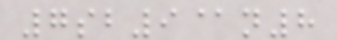7sb9@n8
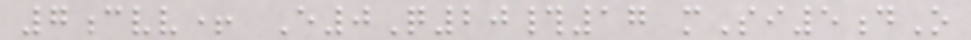7cvv+ E0Q20#17 mSi5dO
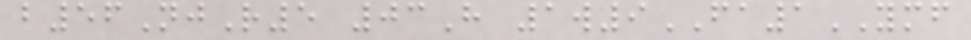b56NjR5 03H 1w9FA1YMF
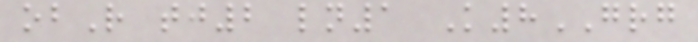obR tj2 ln1 K8GRG
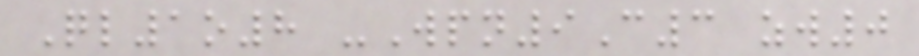Ql1o8 -Wpn9C3 zw0
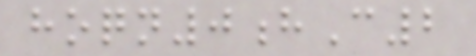hoqn0hC2
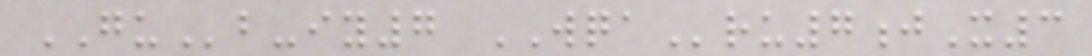GUb-iy7 WQAru7jX3
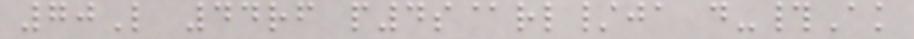70L 44rf p4s@rl/ja d-#Ak
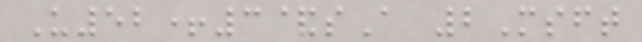U52+3&sA 2Msft
